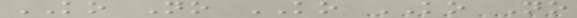KO No KO KO No
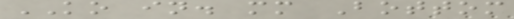KO in. mm Bottom
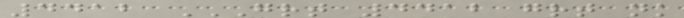4412 GRT 4412 GRT NK
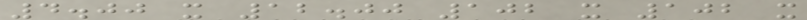4.00 x 12.00 102 x 102 x
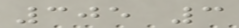305 3
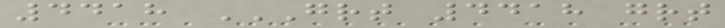4418 GRT 4418 GRT
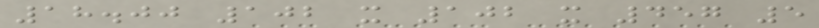18.00 102 x 102 x 457 5
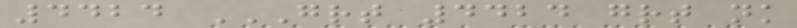4424 GRT 4424 GRT NK
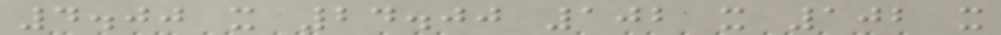4.00 x 24.00 102 x 102 x
